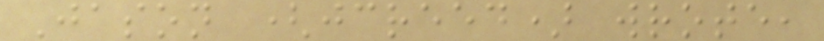Jason (jcreed) wrote,
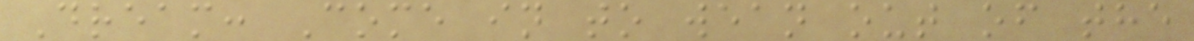Dream: Come in to wean out of the
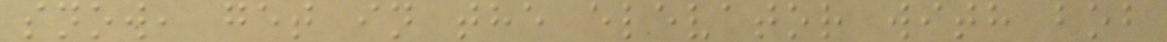snow, get in the elevator with bob
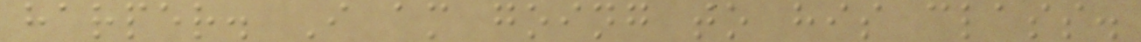harper. I am going to his class.
